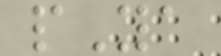pYa
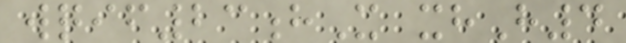wqif23hX xhH4
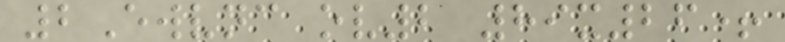2Ewvnc ov2 89x26+
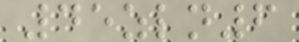45zln6
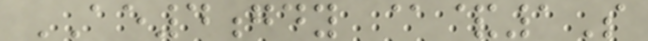AE4gdy @&1S
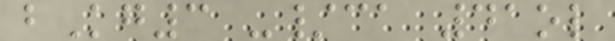bKg3 -/ca 41ol
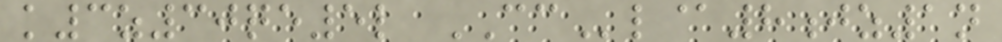k3z30qe5l CCl@8jz1n
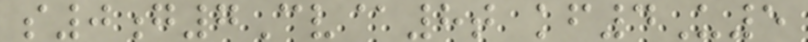s0g7Cv@8t kf4U5
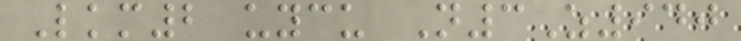Lkm2 uycu N3Z940
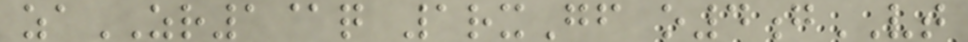zaZR1@q 1rxGf o4gVT
